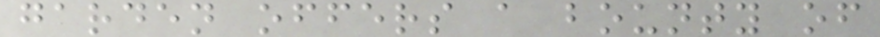garden offers a bounty of
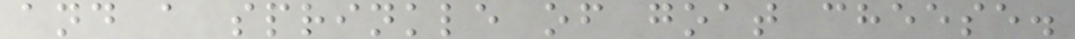and a sprinkle of goat cheese.
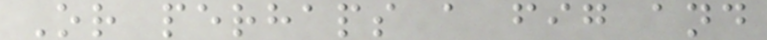Or perhaps a fig and
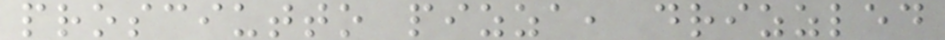prosciutto pizza, drizzled
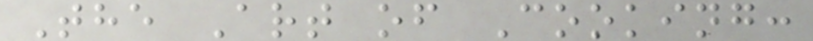The Art of Cooking:
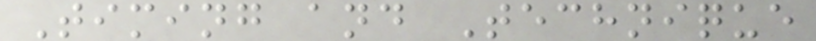Timing and Technique
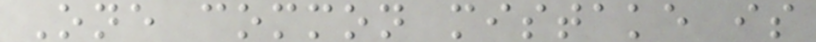One common mistake is
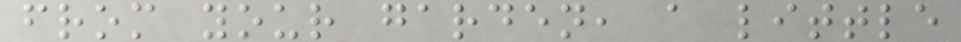from your garden, a little
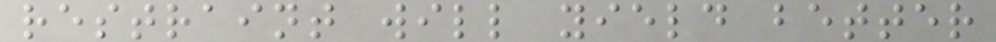restraint will yield better
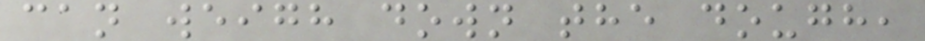can weigh down the dough,
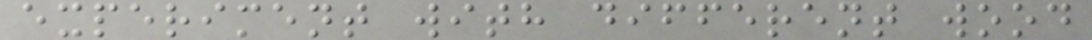experiment with different wood
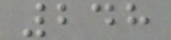248
